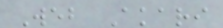Web Akari
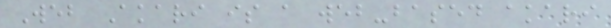Web Akari is a web-based akari
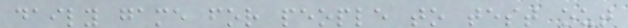daily game for people to test out
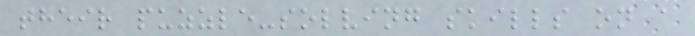their puzzle-solving skills on a
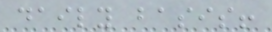daily basis!
